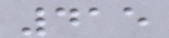415
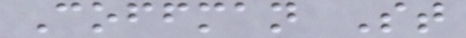Coffman St
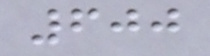600
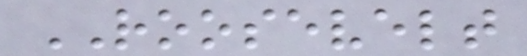ROOSEVELT
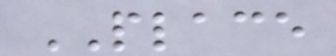PLACE
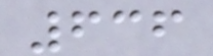636
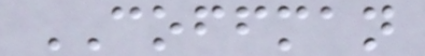COFFMAN
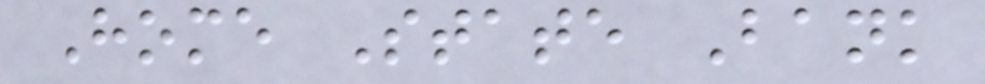Home State Bank
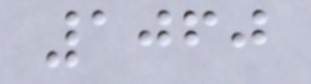1060
